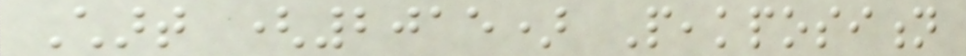Chart (2015) Peakposition
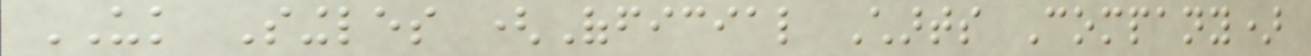UK Singles (Official Charts Company)
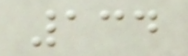134
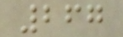267
